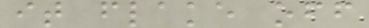it flake off
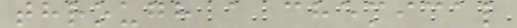through a chemical
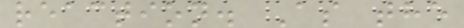reaction. As the
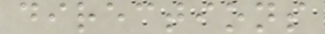directions
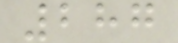287
